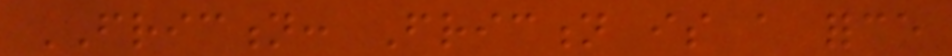FRICTION: Friction is a force
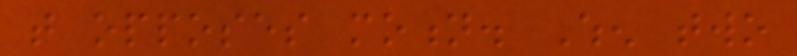that opposes motion. When two
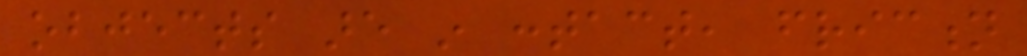objects are in contact, friction
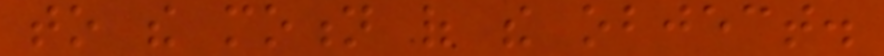to the motion of the object.
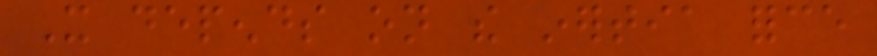It depends on the inertia force
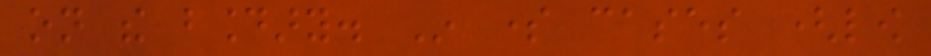on the boundary. In some cases (low
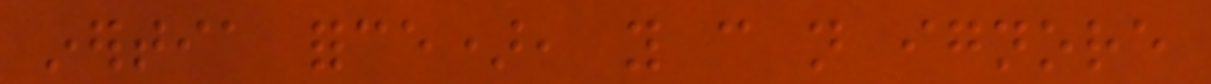inertia force), you can not ignore
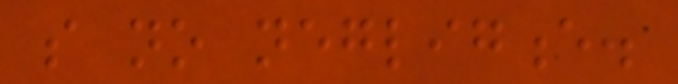so no negligence.
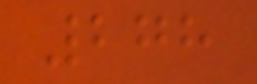278
